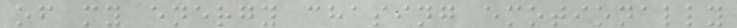of my energy chasing emotionally
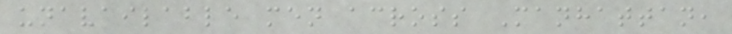unavailable men across Manhattan,
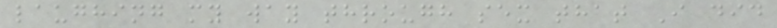laughing my way through sex that I did
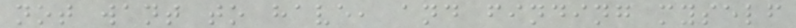not want to have, and finding myself
